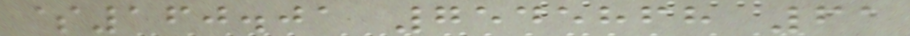$160.01 7545868 61
